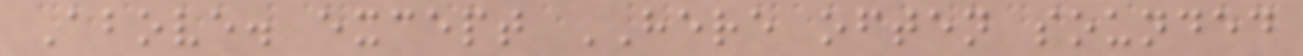Above. except HERE often sounded
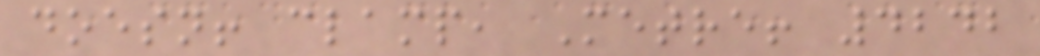doesn! clamp, Metre! 4242
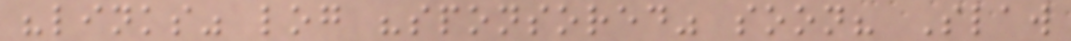"links" log "sponsored" soon? Slaw
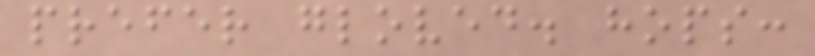prefer gloved. hops:
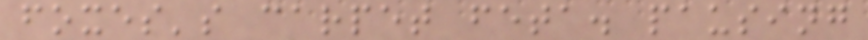foxes's carpet feta. pausing
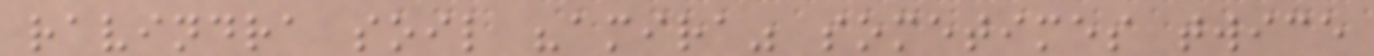ravindra soil "amira" sometimes twice
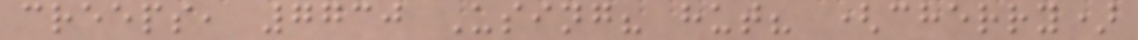creeps, 7730 Using? hut? (cherry)
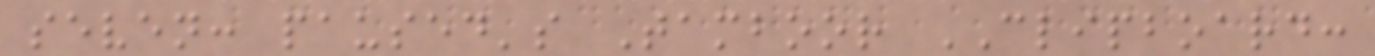seven: paused's Tamboor CLIPBOARD:
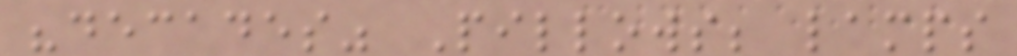"decades" Pillows; lamps
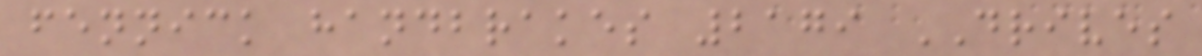fennick handbrakes 2179 DRIVES
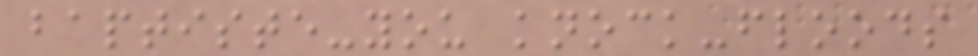baptiste-you knock-floods
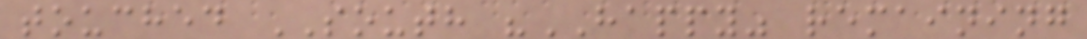touched SOUTH "HAPPY" remaining
